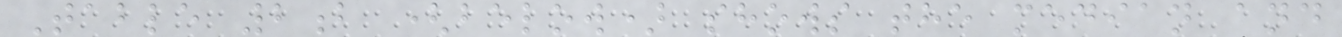Table 2b (below) shows the median and
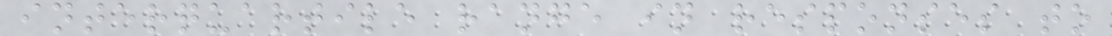interquartile range in responses to
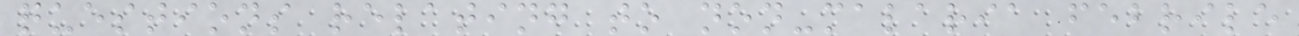questions relating to non-malaria febrile
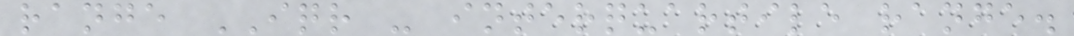range IQR - interquartile range.
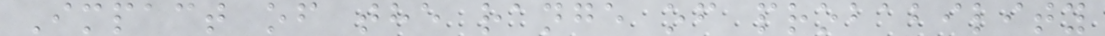Impact of the range of probability
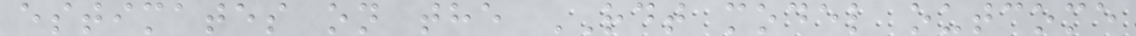estimates on the RDT model outcome
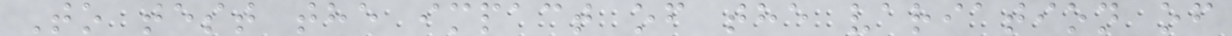To test the impact of the variation of
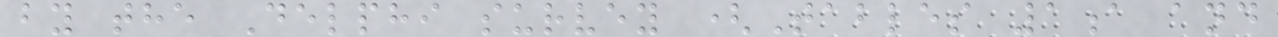by the Delphi survey (Tables 1a and
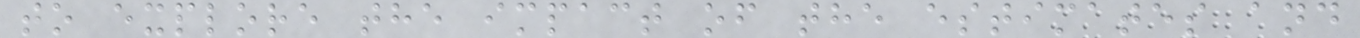to explore the impact of the estimates and
